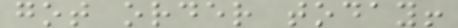got order today!
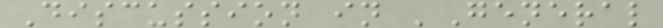Discussion in 'General
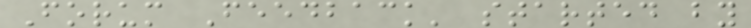Forum Feedback' started by
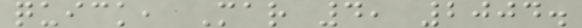quick, Mar 4, 2004.
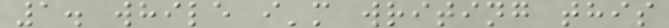1. while i'm writing this
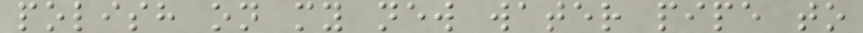polish on my new water pipe to
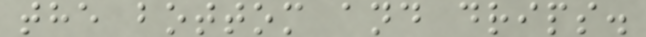the bottom and drips.
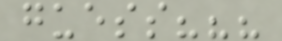guess???
